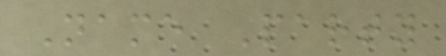Name Party
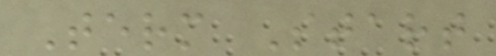Term Start
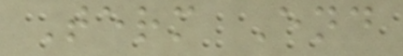Term End
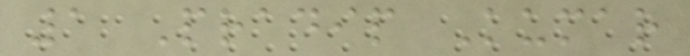1 Pradip Kumar
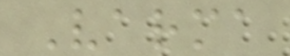Varma
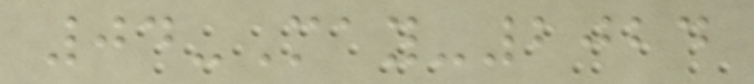04-May-2024
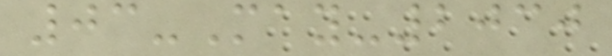03-May-2030
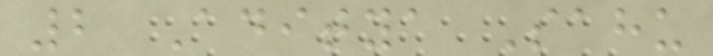2 Aditya Sahu
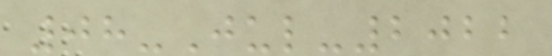08-Jul-2022
